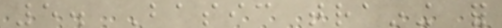5. Basic training for
